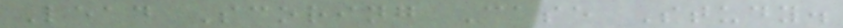Lead Scoring Case Study.
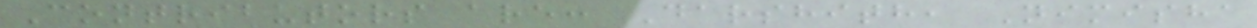Contributors are: Darshith, Nimisha
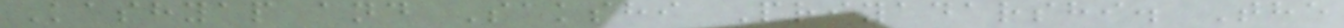Kashyap and Sakshi Priyadarshi. The
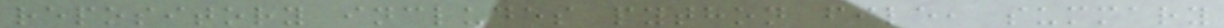repository includes python file, summary
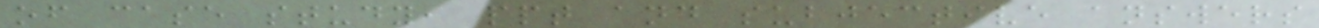of case study, ppt and subjective answers
